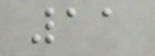11
